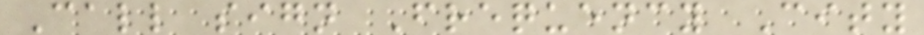Call sign Frequency City
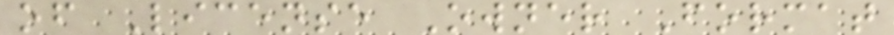of License Owner Format
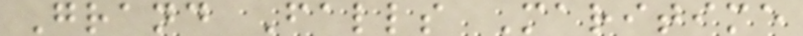Grand Falls Maritime
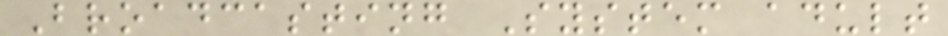Broadcasting System adult
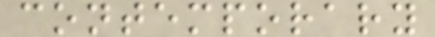contemporary
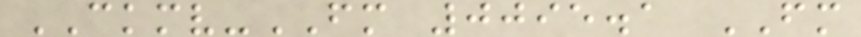CKMV-FM 0095.1 FM
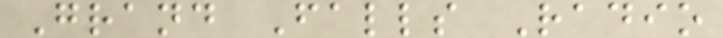Grand Falls Radio
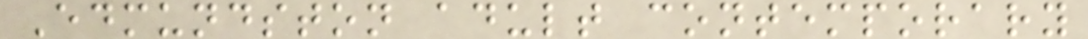Edmundston adult contemporary
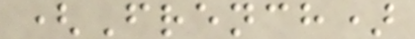(French)
